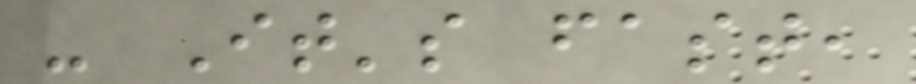- It's fast,
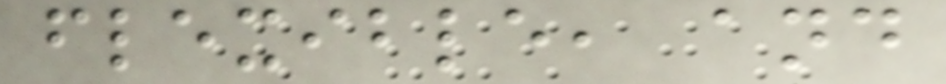flexible, and
